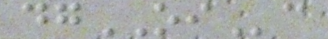dgOIc
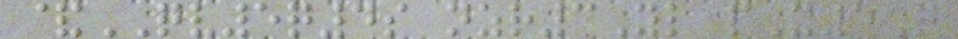&QV5q4s nzr3Yl pX5Q
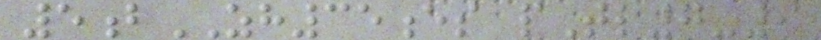5bZH35es pTl7-9
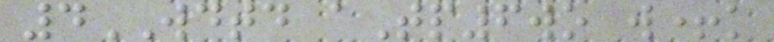4WDTD aTp6wo w+k
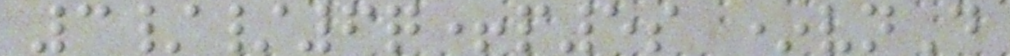3//6q+p5s *vnD
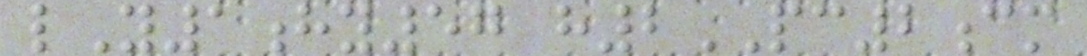lY1hy57 h2PC2cm
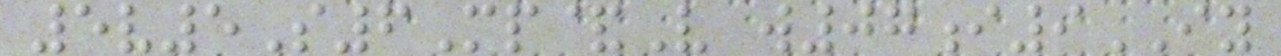5v5S6Mp&V w07i9IY
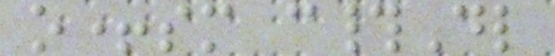o+sm c#Dl
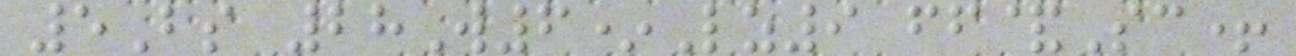5Bs 28W6*Lz9 ff&Sc+
